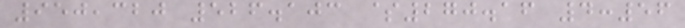950,320 526.103 $270.16 4:56
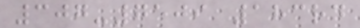307-7509 183rd
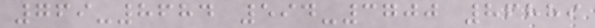769-8684 594-3700 86889
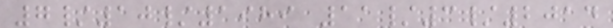7/10/1989 11/3/2014
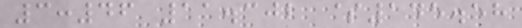3:46 11.302 $145.58
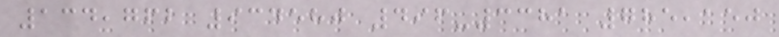134,762 934580 496-3381 785,150
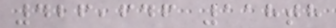426,646 118th
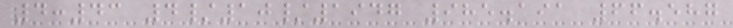4:43 4/10/1947 985.191 66.587
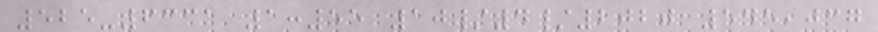525-6331 1:55 10/4/2020 545,037
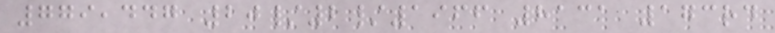779,447 20/2/1966 8131 173rd
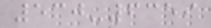530-6359
